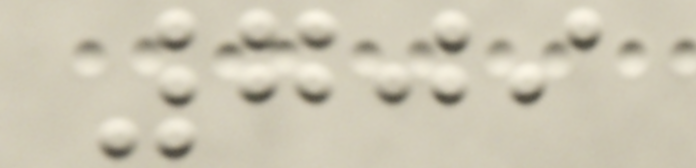709
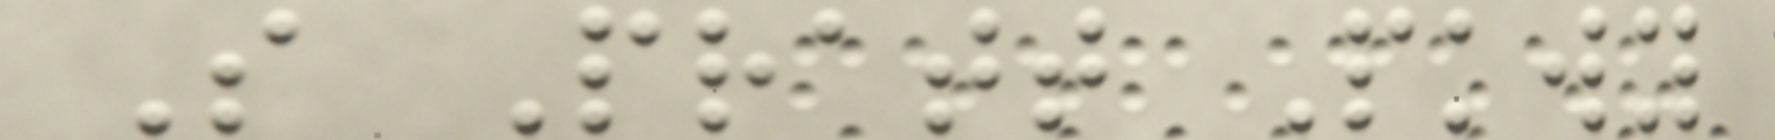S Pratt Pkwy
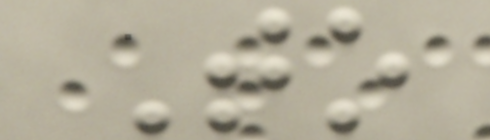To
